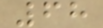68
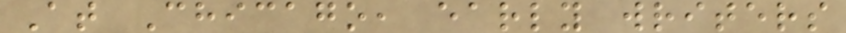At Chicago, early writers
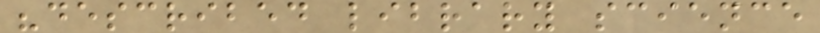"described library science
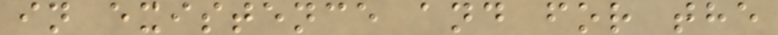in existence and for the
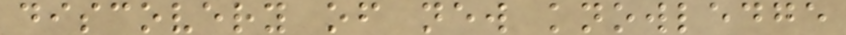discovery of new knowledge
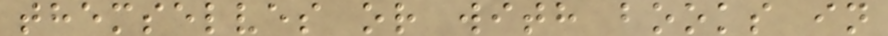themselves or with books in
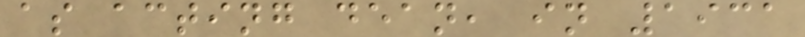as acting dean, in 1931
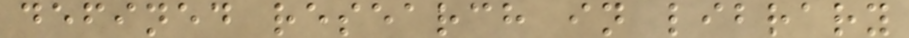defined research in library
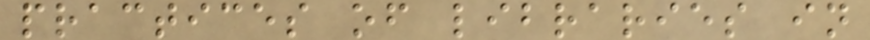practices of libraries in
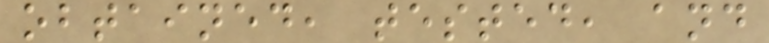obtained, tested, and
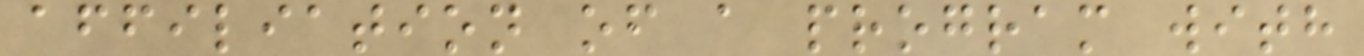affiliation of a program with
